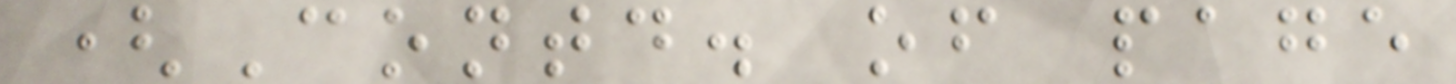(Contd. of page
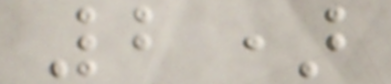2)
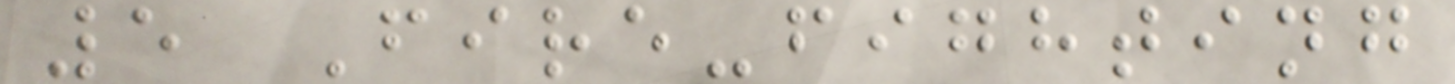5 Fire-fighting
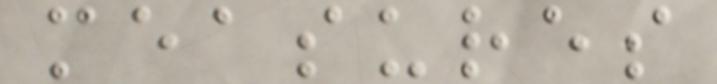measures
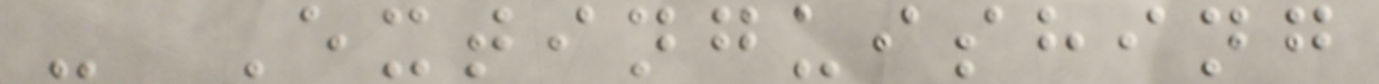- Extinguishing
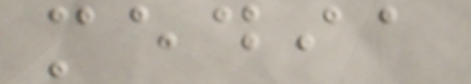media
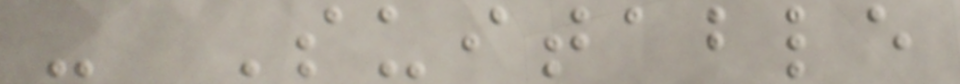- Suitable
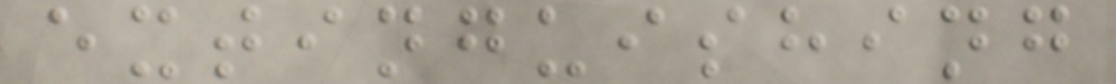extinguishing
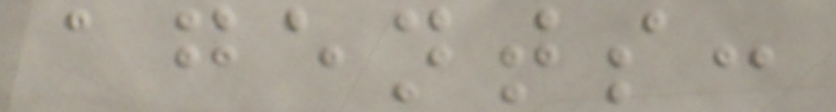agents:
